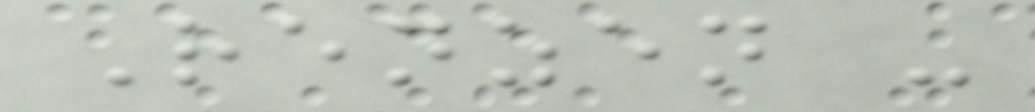Renzen -
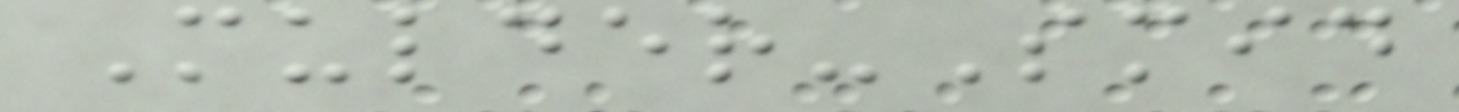Mulder-Smid
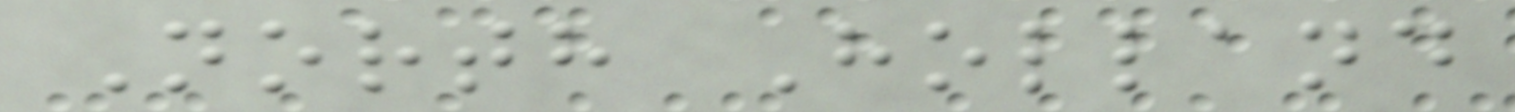North Holland
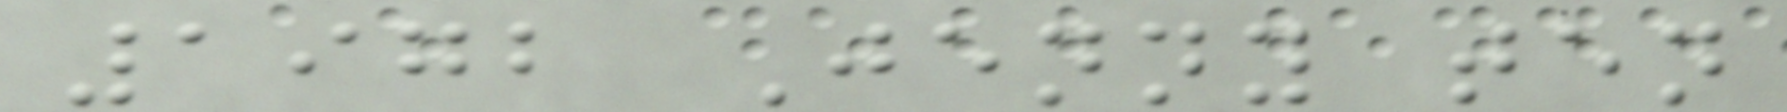1972 Jenny ten
